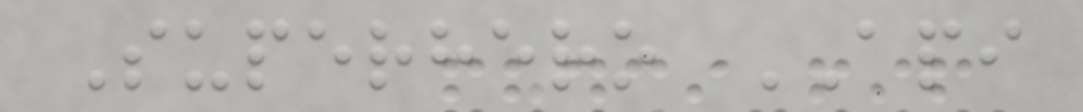Superhero API
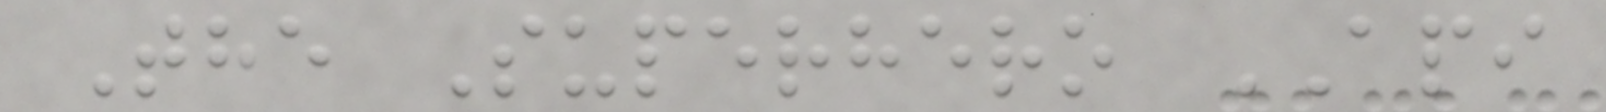The Superhero API
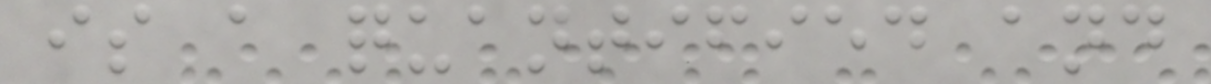is a quantified and
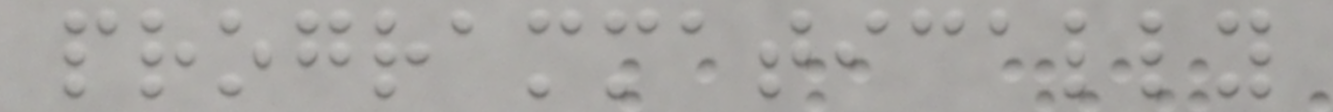programmatically
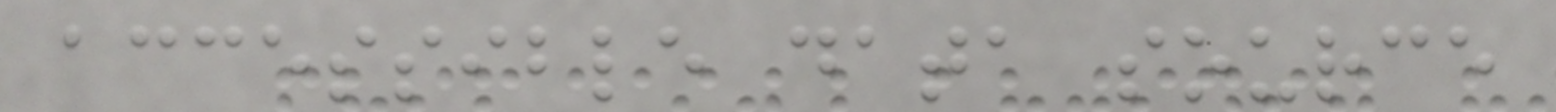accessible data source
